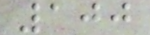100
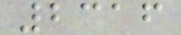2316
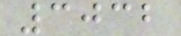3032
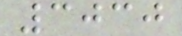3030
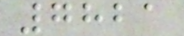7821
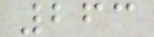263
